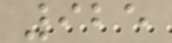925
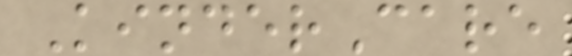KinderCare
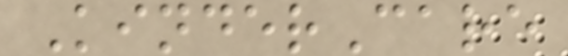KinderCare
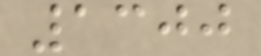1300
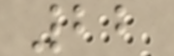22
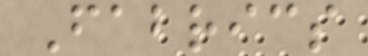Fabrics
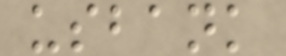usbank
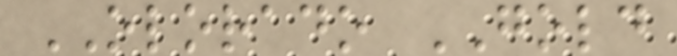OLORADO GOLD
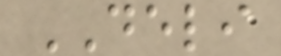DELI
